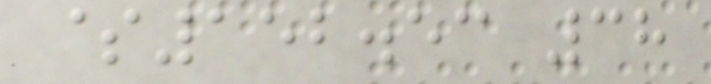$152.53 38
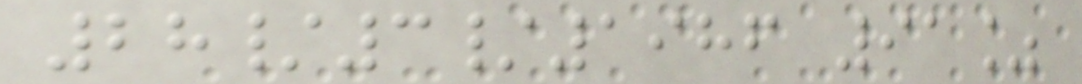28/3/1986 91%
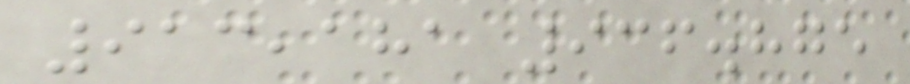913,181 936.875
